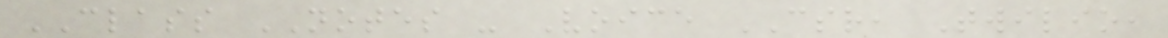CLASS NOTES - Voice CSR, Twilio,
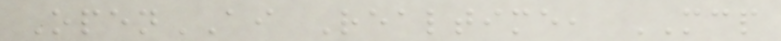OpenAI Realtime, MCP
